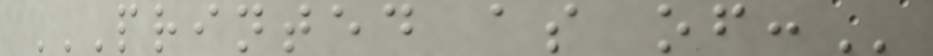PRINTED AS OF:
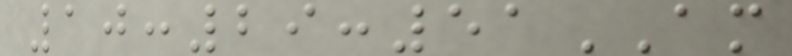10:29:51AM
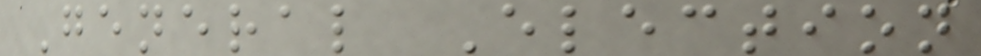General Election
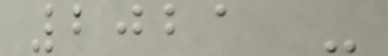2021 -
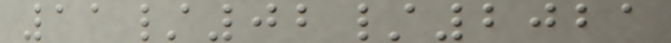11/02/2021
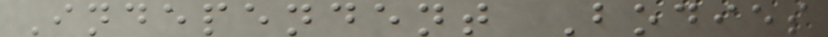Independent Bodies
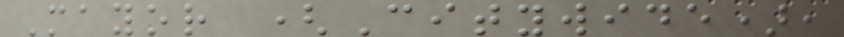Mayor (Citywide),
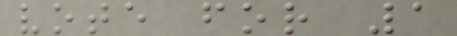vote for 1
